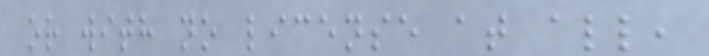or with no license at all,
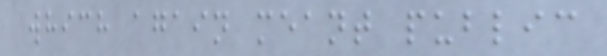which again meant public
